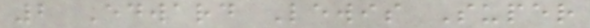2 Edward Lewis Super
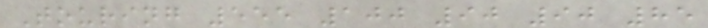Touring 555 100 90 90 85
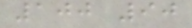100 90
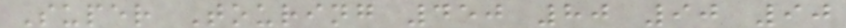Super Touring 450 80 90 90
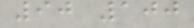90 100
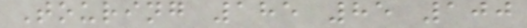Touring 185 85 100
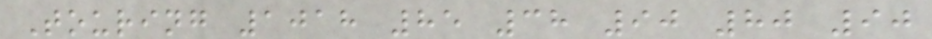Touring 1018 85 38 90 80 90
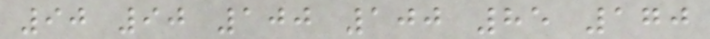90 90 100 100 85 170
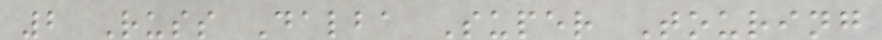2 Russ Dalba Super Touring
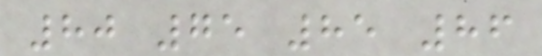80 75 85 86
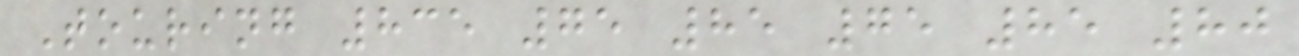Touring 835 75 85 75 85 80
